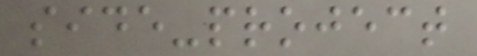side-project
